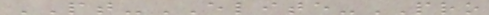PT-ELITE-PRO
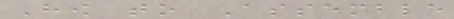How to Assemble
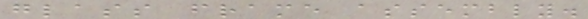glass frame assembly.
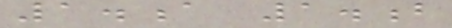1.a 1.b
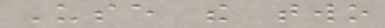Use the two
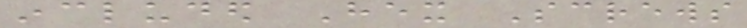included Hex Screws
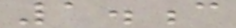1.c
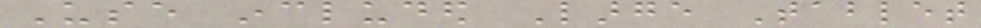Use included Large Tablet
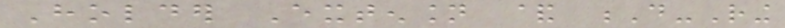Holder Extension & D-Ring
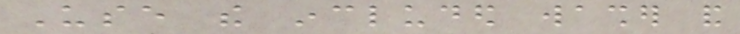Use the included washer and
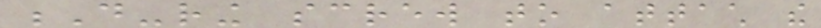D-ring screw to attach the
